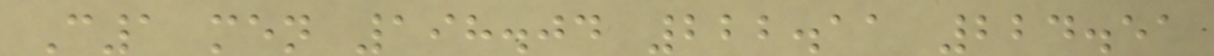C1 men 198.04 222.11 224.51
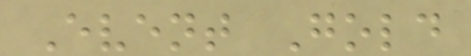Event Gold
